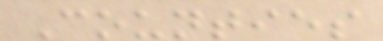Counties
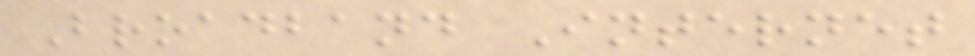Broadband Internet
